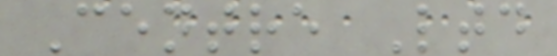Centre Ltd
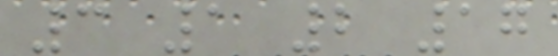3 1 2 17
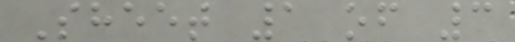Sheet 1 of 3
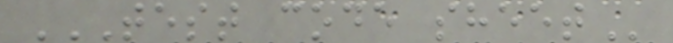TEST CODE SHEET
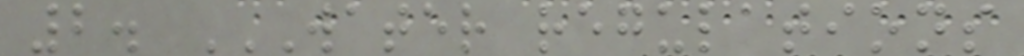2. WATER REGULATIONS
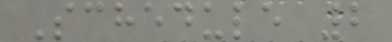Schedule 2
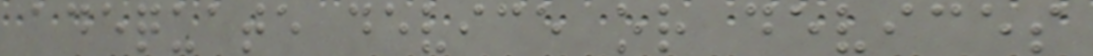adequate device or devices
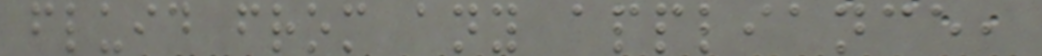fluid from any appliance,
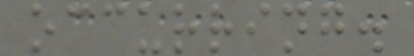occurring.
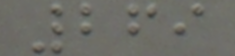269
